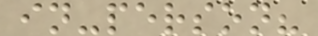in-person?
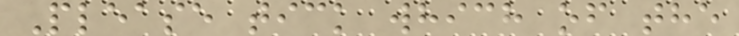Please tick which of the
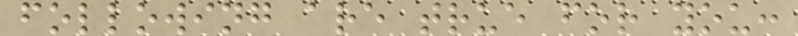following are true for you:
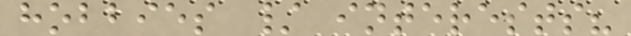hobbies / interests?
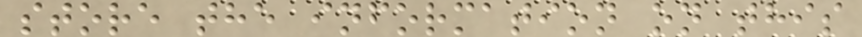store the information on this
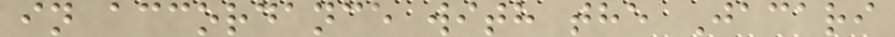in accordance with the Jacari
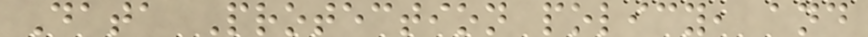Data Protection policy, and
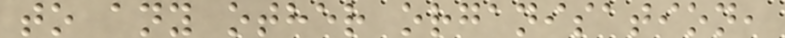to any other organisation,
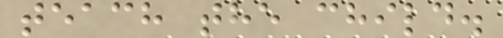teach the child.
